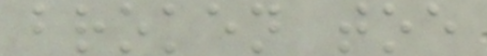broken toe
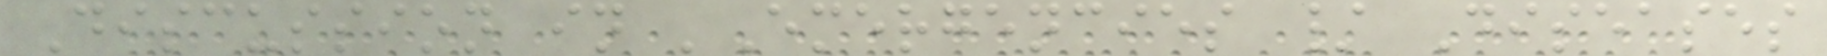Discussion in 'Emergencies / Diseases
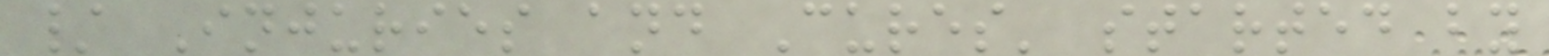/ Injuries and Cures' started by
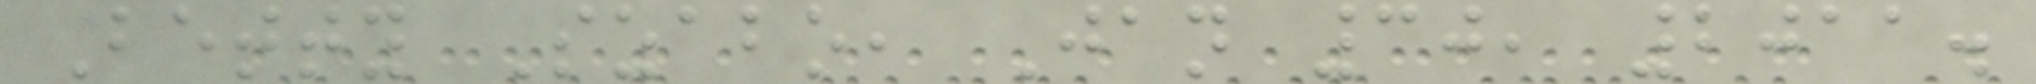Betty Szabo, Jan 30, 2011.
